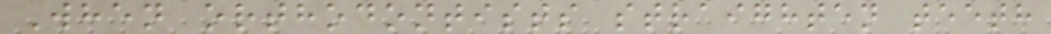When orthodontists straighten teeth
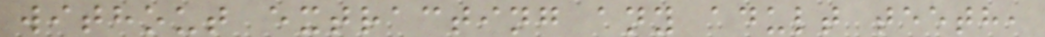without extracting any adult teeth,
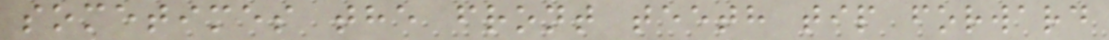sometimes the front teeth tip forward
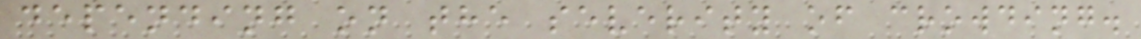depending on the severity of crowding.
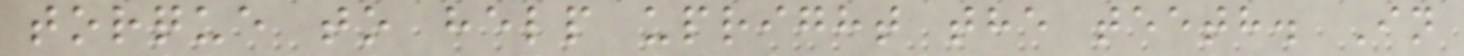torque to help upright the teeth. In
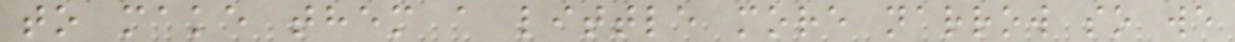to make them a little more narrow so we
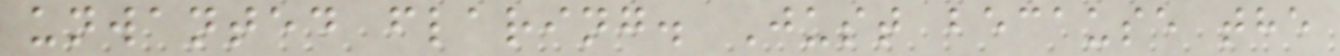unwanted flaring. Just because the
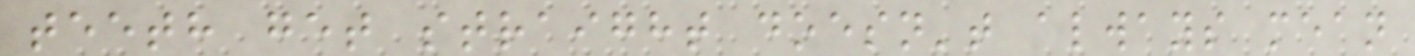teeth get straight doesn't always mean
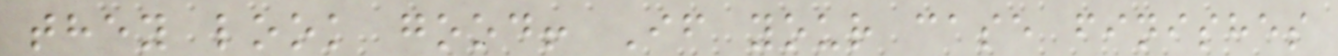they look good! If your case finishes
